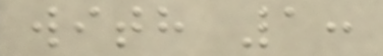with 1:
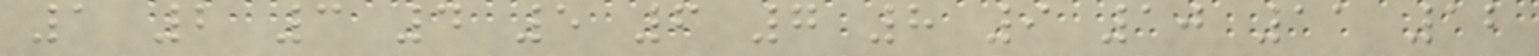1 2 3 4 5 6 7 8 9 10 11 12
